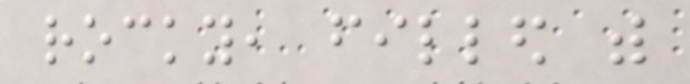rocky, filled with
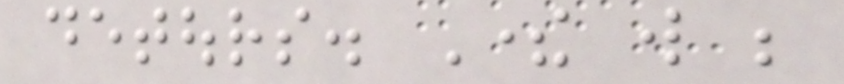detours. There will be
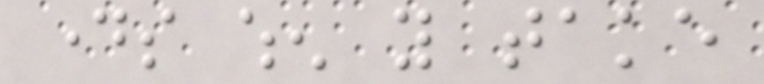days when you take
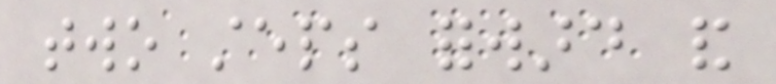two steps forward and
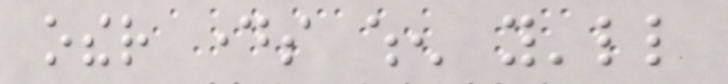other days when you'll
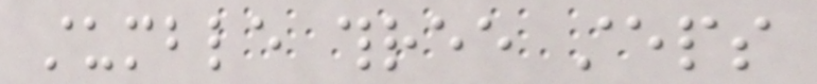stumble three steps
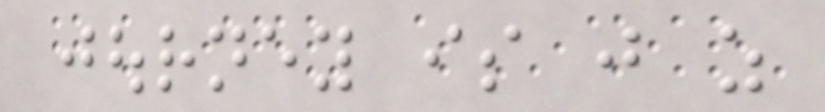journey is just as
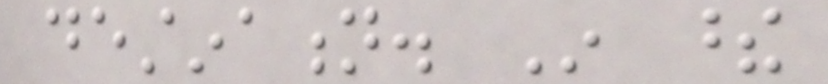destination. In these
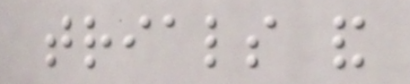trials and
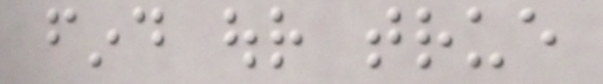find our true
